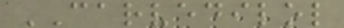CARVEDILOL
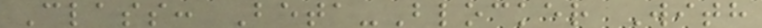Class: Beta-Blocker With
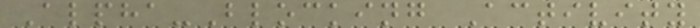Alpha-Blocking Activity
